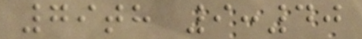79th 9:40
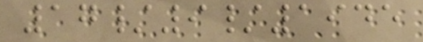17/9/1945
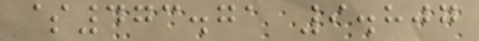$473.71 9.807
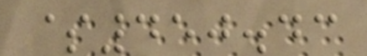$450.43
